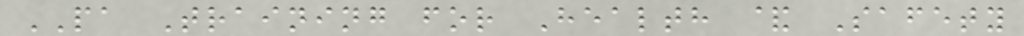PA Training for Health & Safety
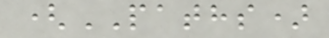(PATHS)
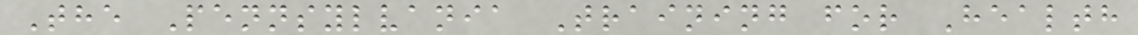The Pennsylvania Training for Health
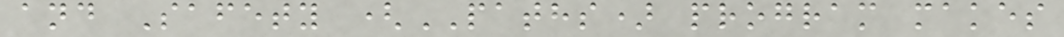and Safety (PATHS) program makes
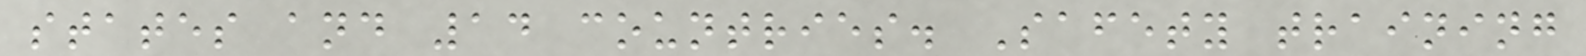states and 14 countries. Safety training
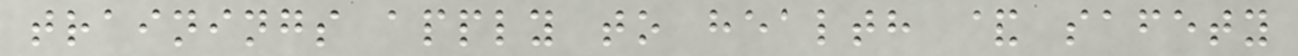trainings apply to health & safety
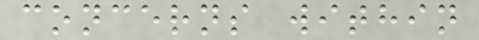concerns within
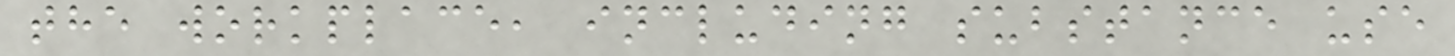the workplace, including substance use
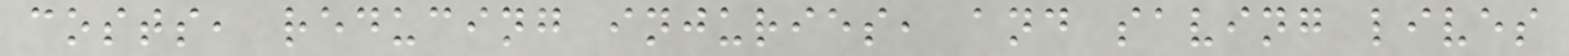costs, reducing injuries, and saving lives
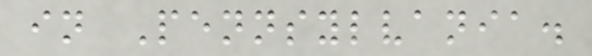in Pennsylvania.
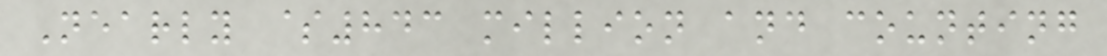Nearly $843 million and counting
